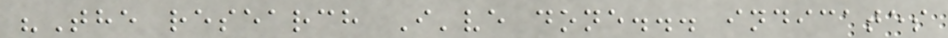"The research I've done... indicates
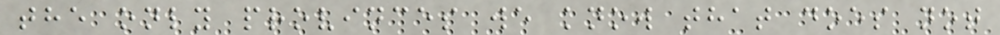the only provinces we know that does not
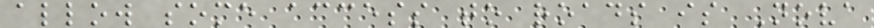allow some access to roads is Nova
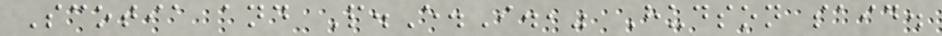Scotia and P.E.I.," Hudson said.
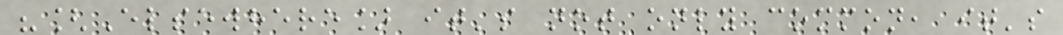"[Elsewhere] it's not only common, it's
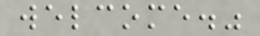welcome."
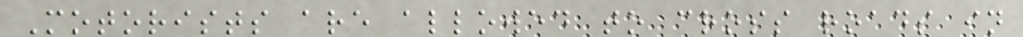Motorists are allowed to cross roads in
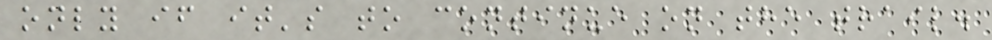only if it's to continue on the trail.
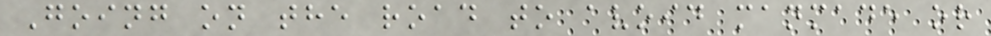Going on the road to avoid manmade or
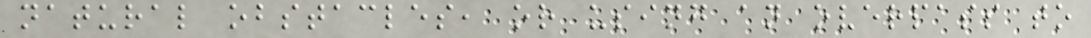natural obstacles, or using an overpass to
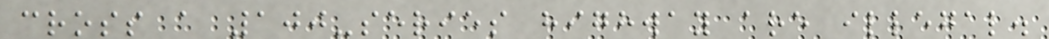cross a 100-series highway are illegal.
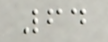64
